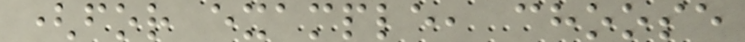(for example, choose
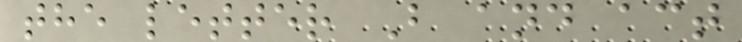the letter B and act
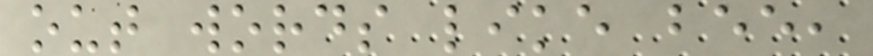out words like bee,
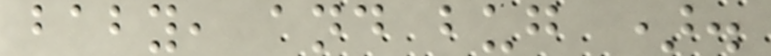baby, and bug ).
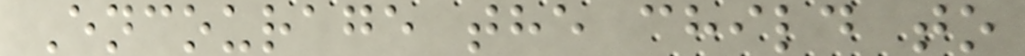Encourage the child to
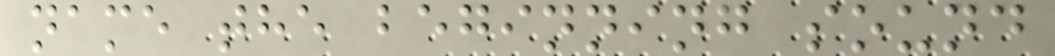name the beginning sound
